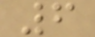6
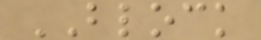BLOCK
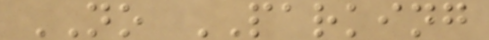NO PARKING
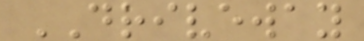DRIVEWAY
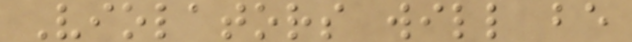Violators will be
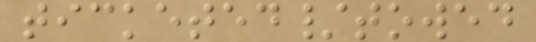ticketed/towed
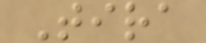Tira
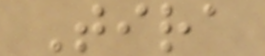Tira
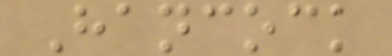Hancock
